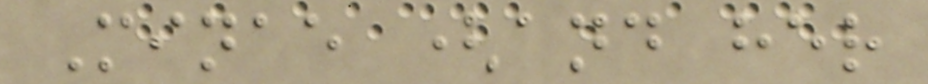Minae (and her
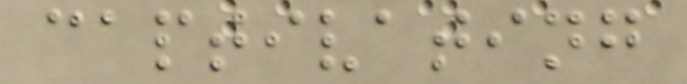captivating
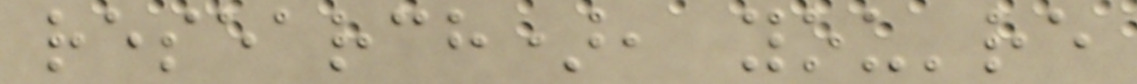research), you're
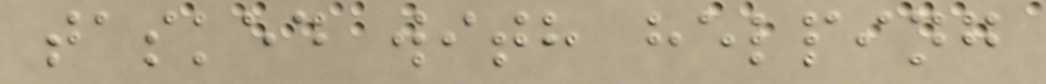tasked with helping
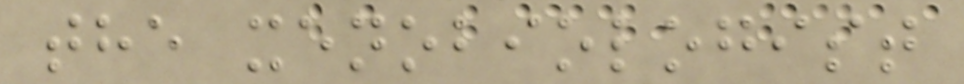the xenobiologist
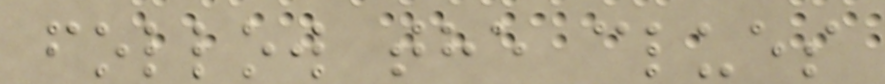follow the clues
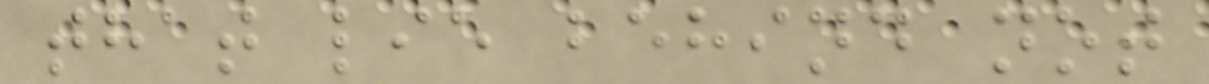that lie behind not
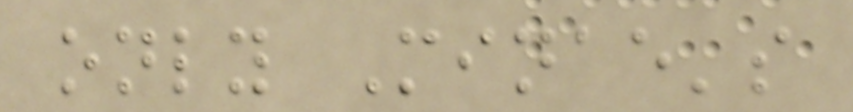only Minae's
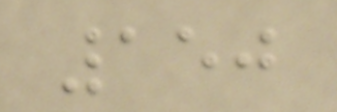150
